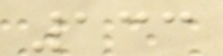133
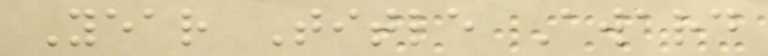Year Title Award
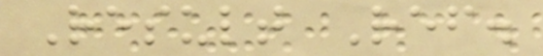Result Ref.
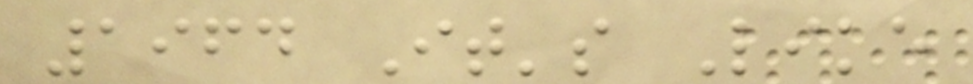1964 It's Like
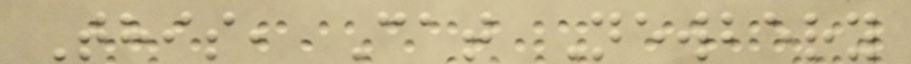This, Cat Newbery
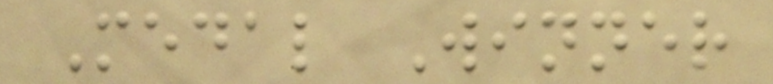Medal Winner
